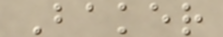Baker
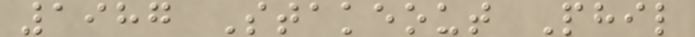1987 Stakeout Phil
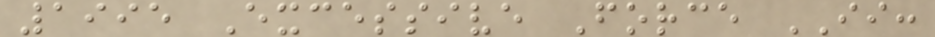1995 Excessive Force II:
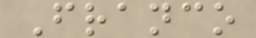Franco
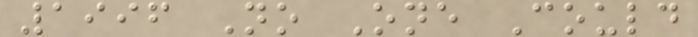1996 No One Could
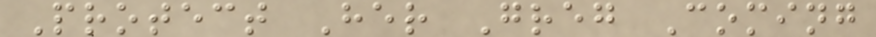Protect Her Greg Coming
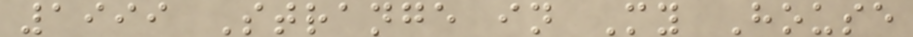1999 Strange in My House
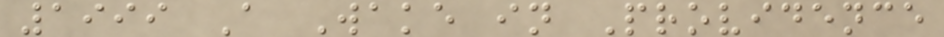1999 A Wake in Providence
